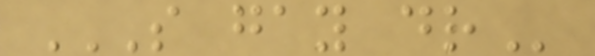S GAY DR
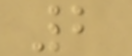2
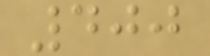400
